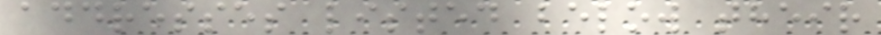addresses listed below their
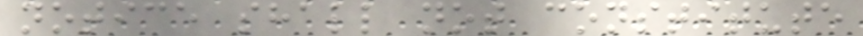notice shall not constitute
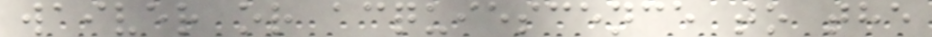waiver or acquiescence to the
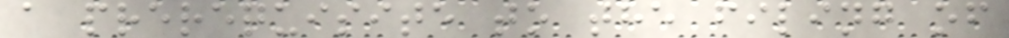a prerequisite to the filing of
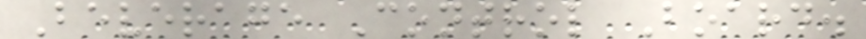Beverage Control Board.
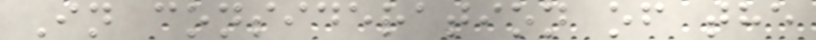In consideration of the
